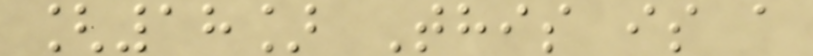[18] This is a
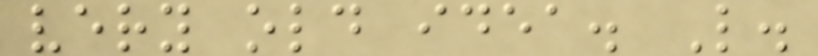very old idea. L.
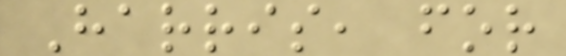Harris, for
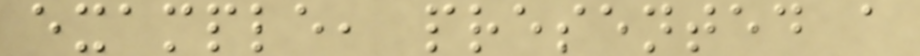example, presented a
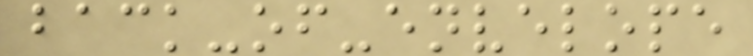back-of-envelope
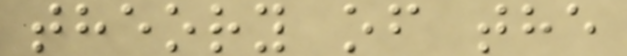theory of the
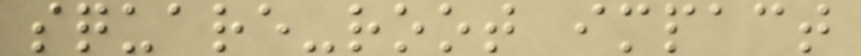square-root impact
